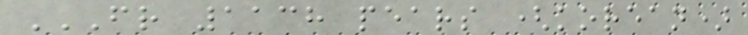FR 1138 PEARS (KOREAN)
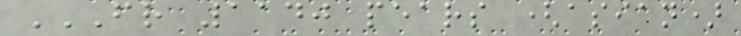FR 1140 PEARS (ASIAN)
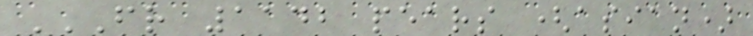FR 1142 PEARS (ASIAN)
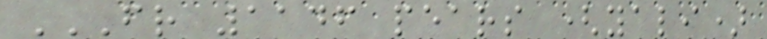FR 1146 PEARS (YALI)
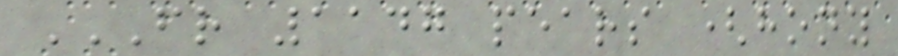FR 1147 PEARS (HONY
